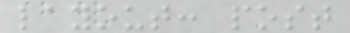layout: post
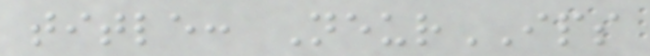title: NeurIPS
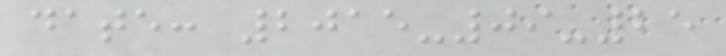date: 2015-09-25
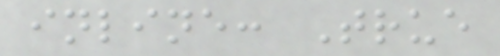inline: True
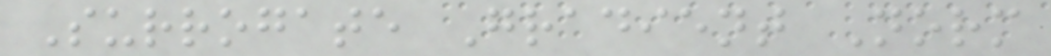Surrogate Gradient Norm
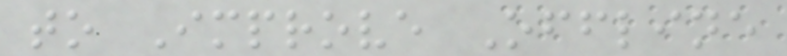to Improve Offline
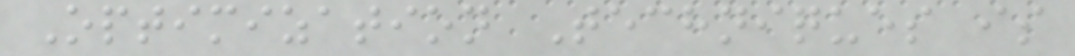Optimization Techniques is
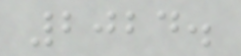2024.
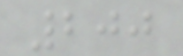200
